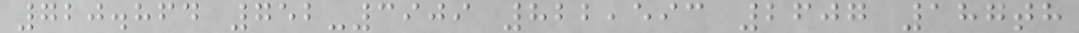720.864 752-3909 822,593 2607 187th
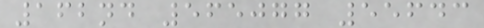162nd 565077 55643
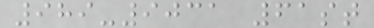989-9031 61st
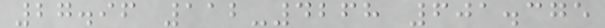27.96 112-4268 601.375
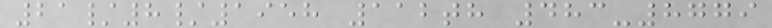21/8/1958 112th 483-8779
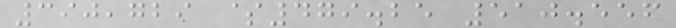390,729 $479.25 510.556
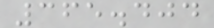365.404
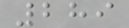289
